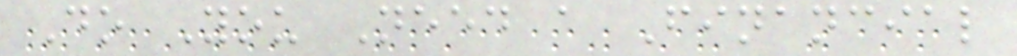Do You Need a Financial
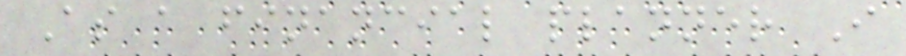As a financial planner I
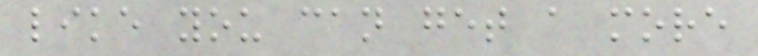like you can get a more
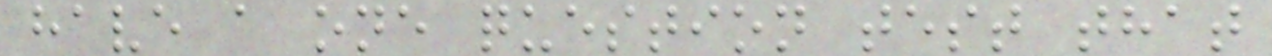have a one question test that
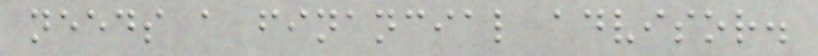needs a financial advisor.
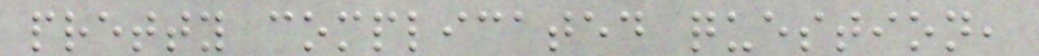pretty complicated question,
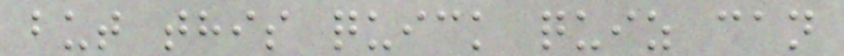but this quick quiz can
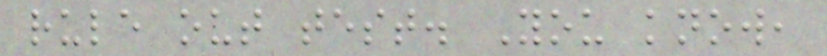rule out test. You know,
